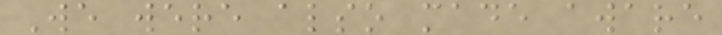We were also made aware
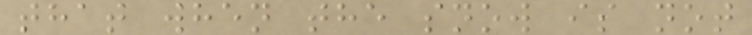that when the snow is not
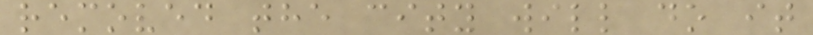removed the city will do it
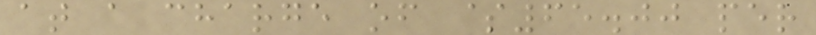at a charge of $65.00 per
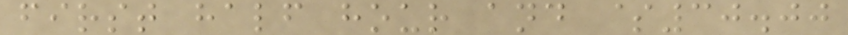first half hour and $30.00
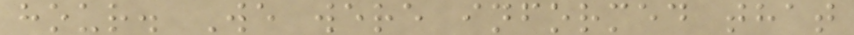hour. We were informed that
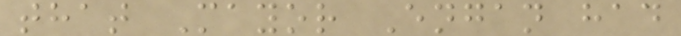that Mayor Engan had
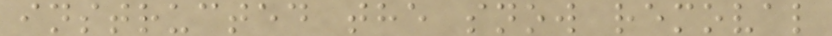instructed the snow removal
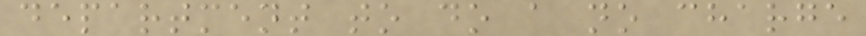department to do a no charge
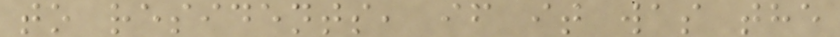to residents, if it was the
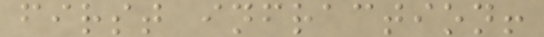first infraction!
